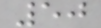50
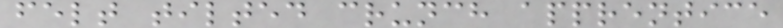felt tilted crunch apprentice
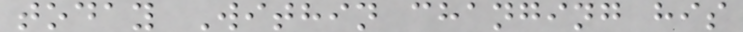today Within changing his
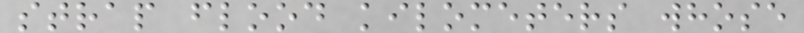strap flood kilometers whose
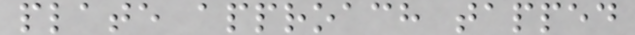plate approach tapped
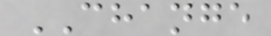CHANGE
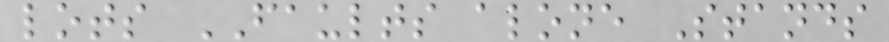lots FAULTS alone Stands
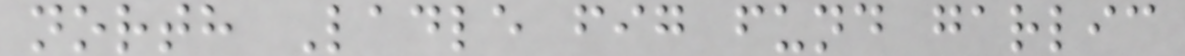north Ladle fig fund garlic
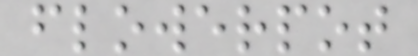flowerpot
